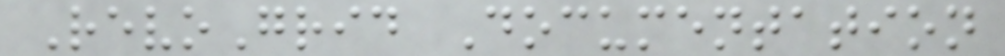RevoGrid Documentation
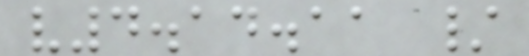v4.14.11 /
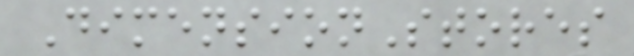DimensionStores
